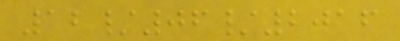12/06/2016
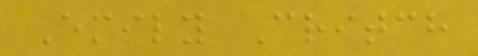Emily Critch
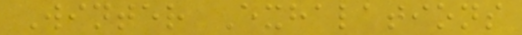Winter Exhalations
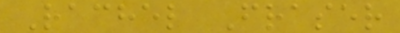Rachel Fraser
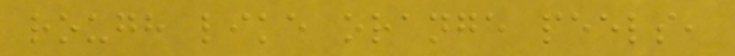rough like orange peels,
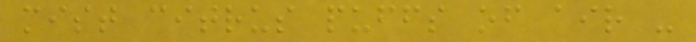mist citrus puffs of air -
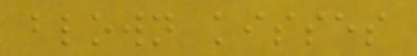blown kisses
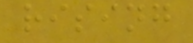rising
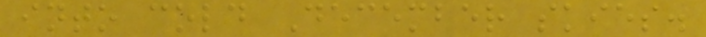into cold December skies.
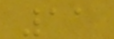11
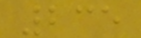235
